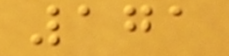171
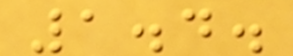1.4.
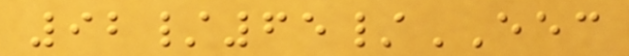92/65/EEC
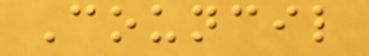Council
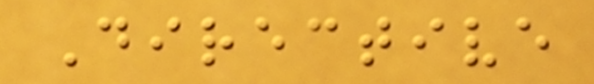Directive
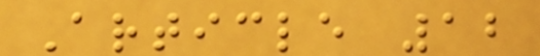Article 12
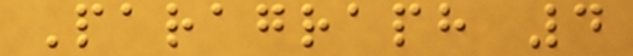Paragraph 4
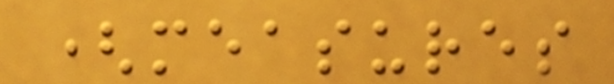(measures
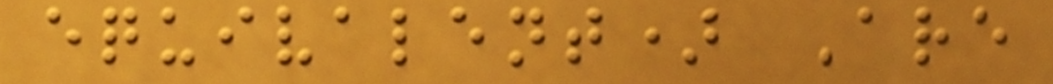equivalent) Are
